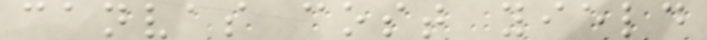canvas cost yield
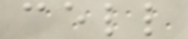cell
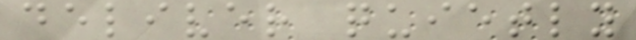deliver quietly
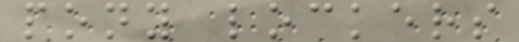pony lockers
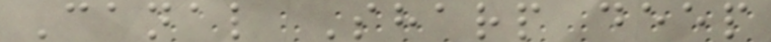Canal Sharp deep
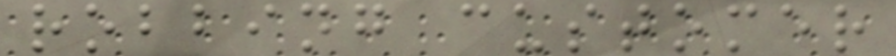robbing customer
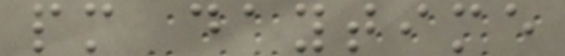pm daytime
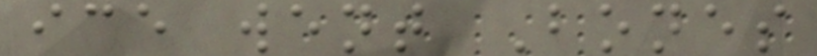ice went Bones
